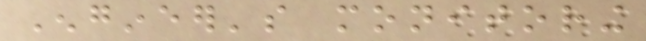Engineer's monitoring
